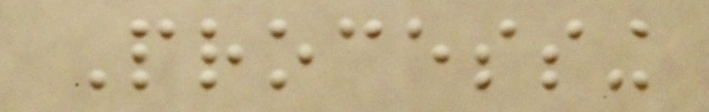Processing
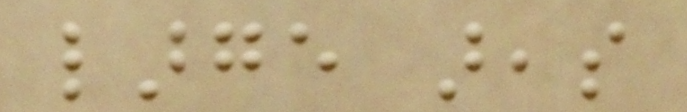large areas
